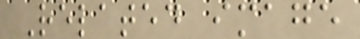Related image
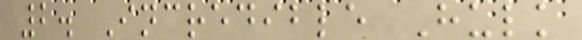2. Incredible Hulk
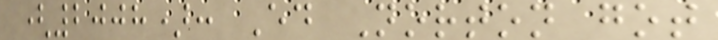(2008): Ed Norton got
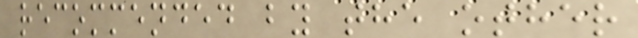recommended by the other
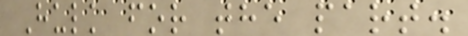Hulk for the part.
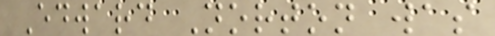Edward Norton was
